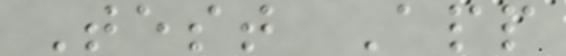Test App
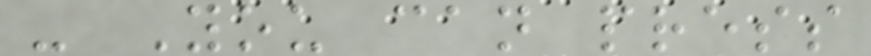- You can press
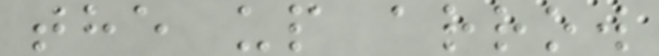the up arrow
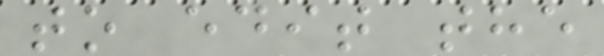to edit the
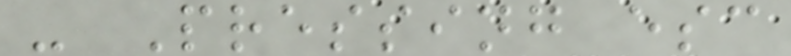- Pressing esc
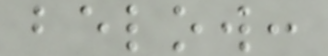below:
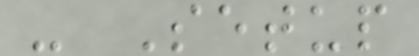- Setup
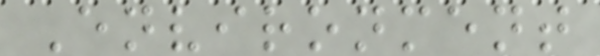Environment
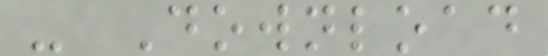- Download
